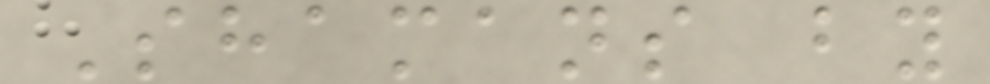Shamans by
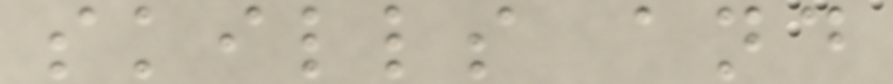skills and
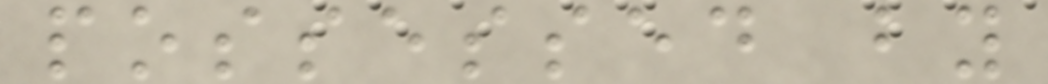possessed by
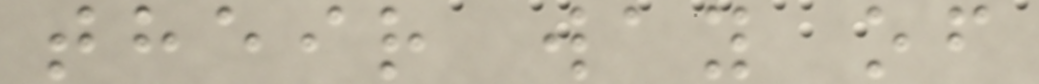their way of
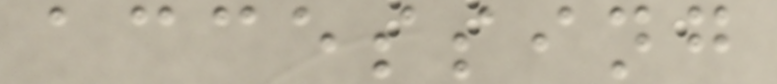accessing
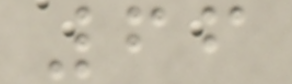66
